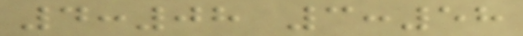4:08 3:58
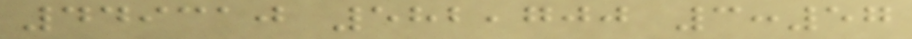449310 582,700 3:57
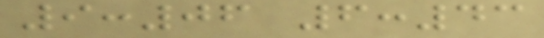9:06 6:43
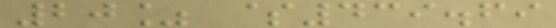20% $439.69
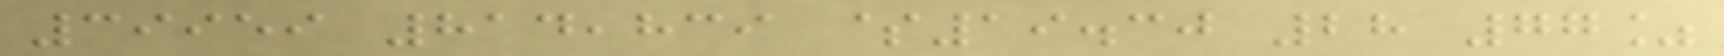39959 814,839 $19.30 28 77%
